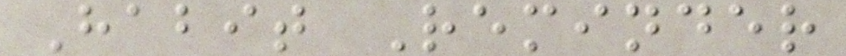Habit Reminder
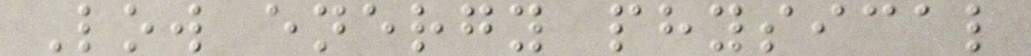Low energy physical
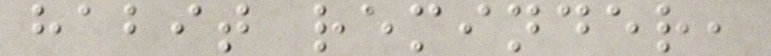habit reminder,
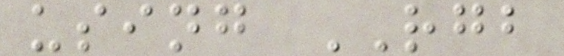using RGB
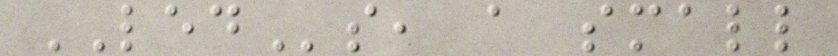LEDs, a small
